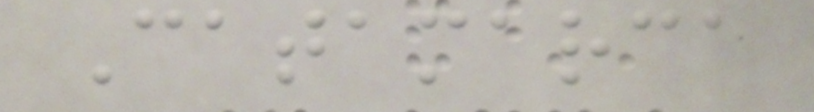Catamarca
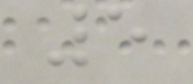5
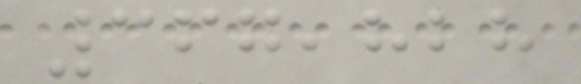367,828
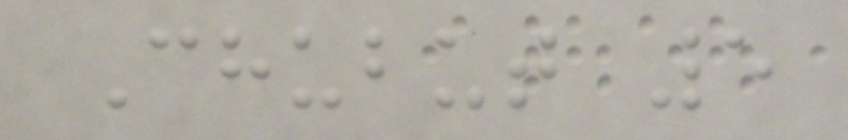Chubut 5
